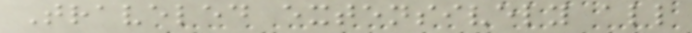Traveled extensively all
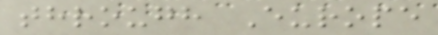through Europe
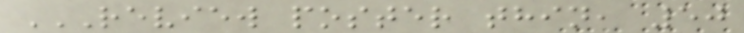REVIEW POSTER THIN, 50
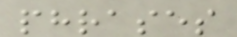phrases
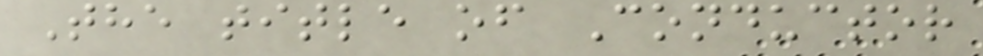The title of Conductor
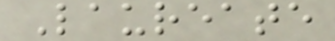Laureate
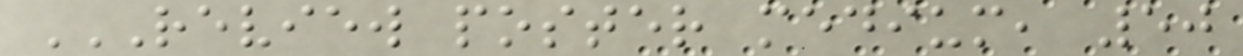REVIEW POSTER MEDIUM, 50
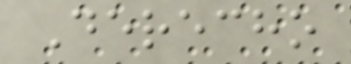Derecho
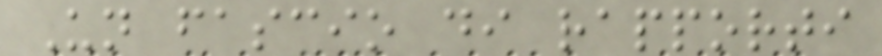Un fascio di rapporti
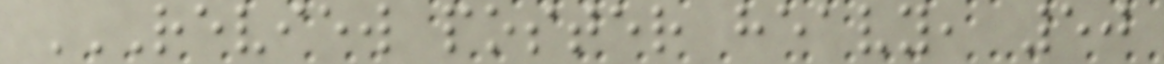REVIEW POSTER HEAVY, 50
